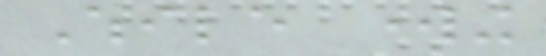While working
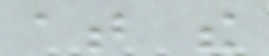at the
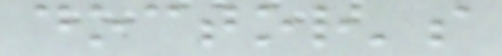doctor's
